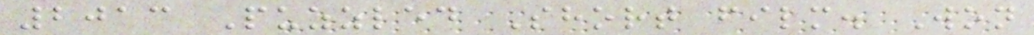2013 Puzzled Short film. Won
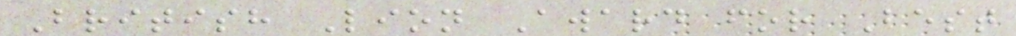British Lion Award for Best
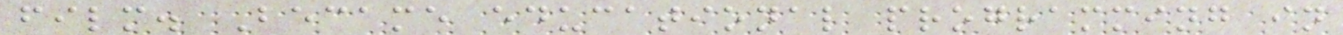film. Became educational programming in
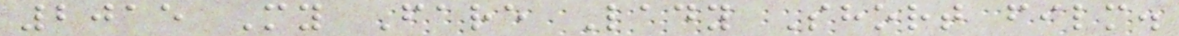2015 My Fare Lady Short film.
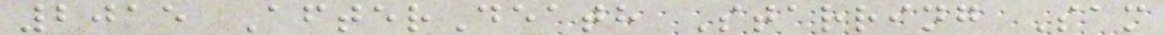2015 AfterDeath Starring Sam
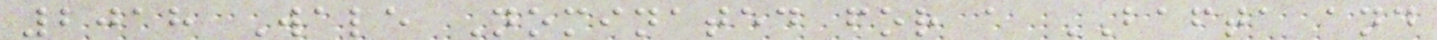2018 Wale Nominated for a BAFTA and
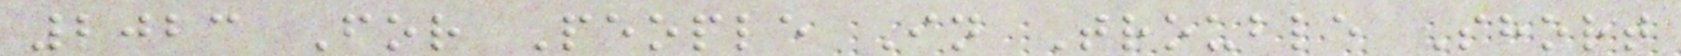2023 For People In Trouble Short
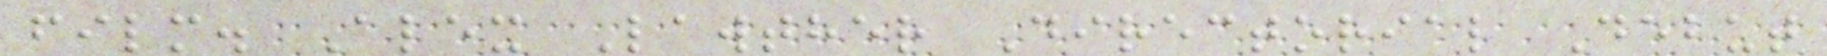film. Alex Lawther Directorial Debut
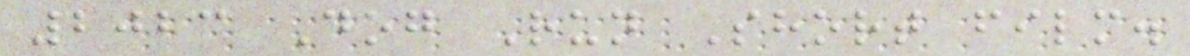2023 Dog Run Short film.
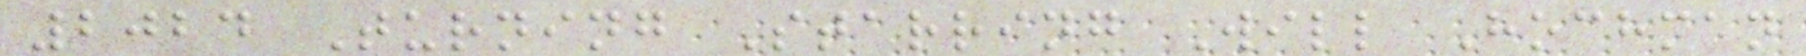2024 Turning Starring Will Hochman
